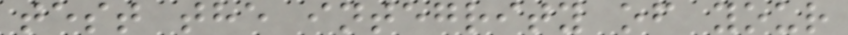test the integrity of your
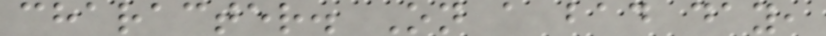character. On a bad day,
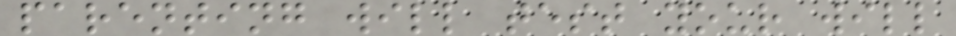parenting will test your will
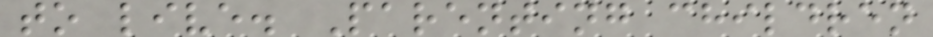to live. Parenting children
